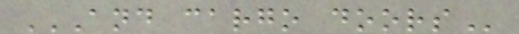AND CARGO DOORS
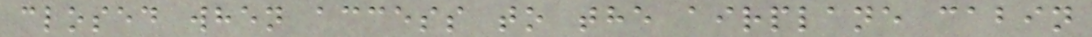closed when access to the airplane cabin
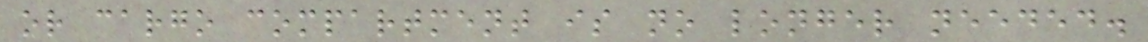or cargo compartment is no longer needed.
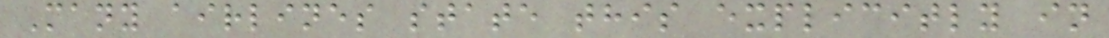Many airlines state this explicitly in
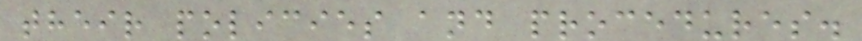their policies and procedures.
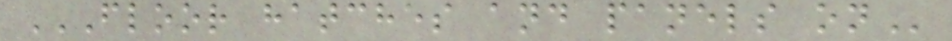FLOOR HATCHES AND PANELS ON
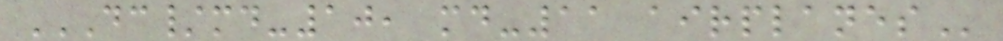DC/MD-10, MD-11 AIRPLANES
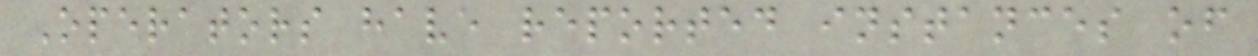Operators have reported instances of
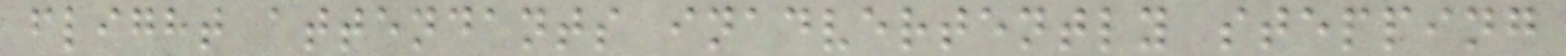flight attendants inadvertently stepping
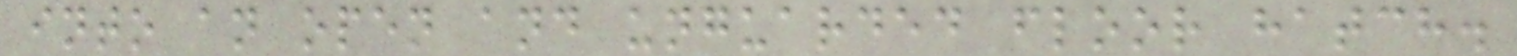into an open and unguarded floor hatch.
